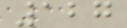127
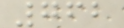762
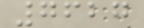7627
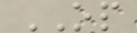OP
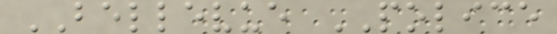BELLEVUE POLICE
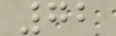72
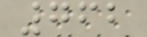762
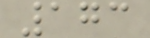173
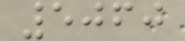5060
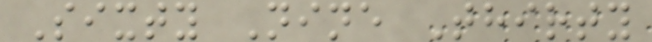Sixty Nine Thirty
